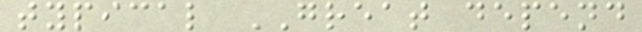typical GREAT depend
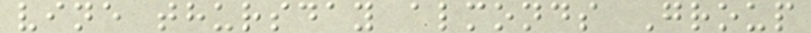vine thursday almonds Group
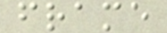frame
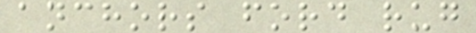anchors ford rug
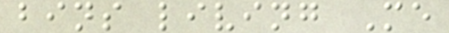bins living Me
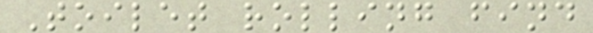Toilet rolling find
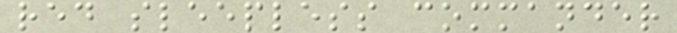red sleepless commander
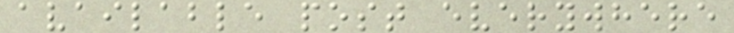available post everywhere
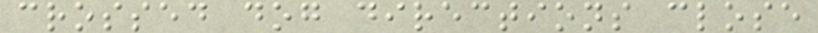crossed dog directions close
